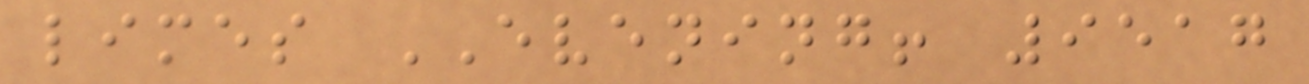limes EVENING! 9517
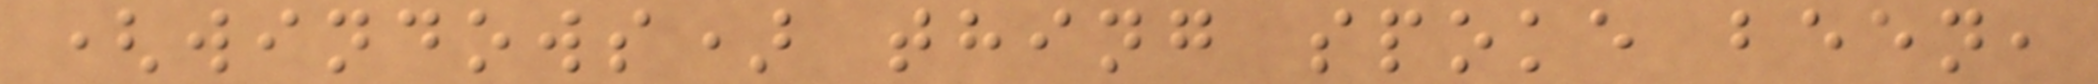(windows) thing spoke been,
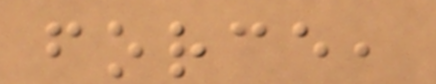force,
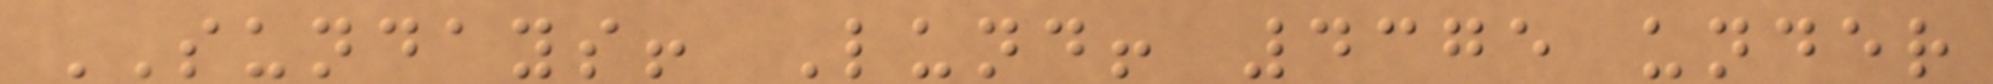SUNDAYS! Lund! 4375 under
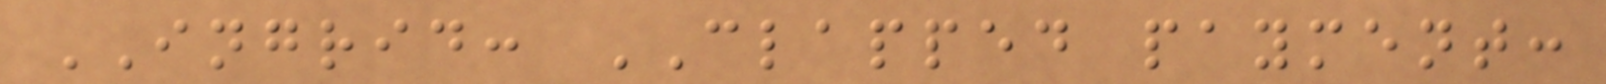INGRID: CLAPPED payment:
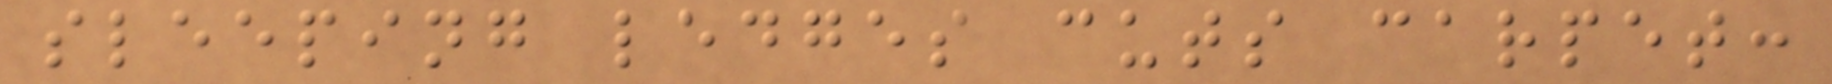sleeping ledges cuts carpet:
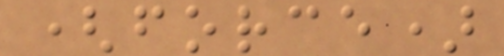(force)
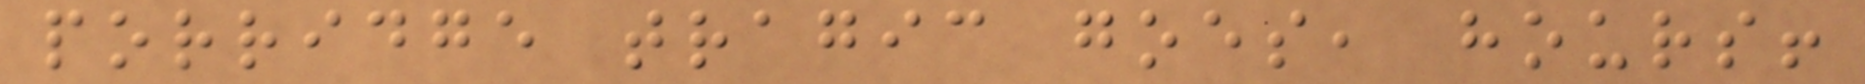porridge tragic goes, hours!
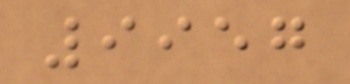9957
